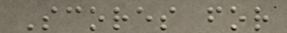Scores for
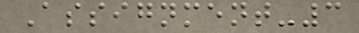Assignment-3
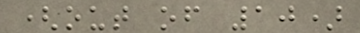(out of 10)
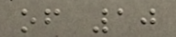of 10
